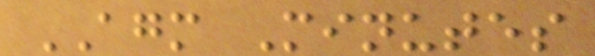AGM Minutes
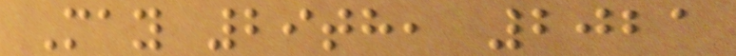May 29th, 2021
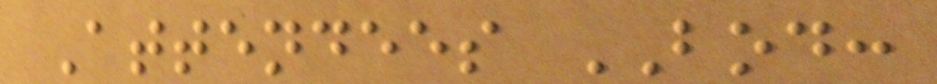Attendees BOD:
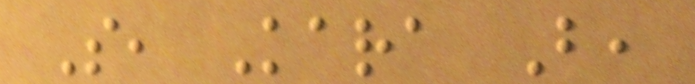S, Kara B,
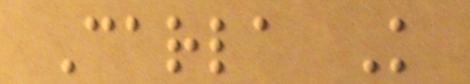Carla K
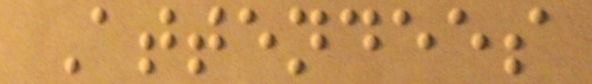Attendees
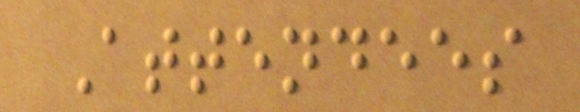Attendees
